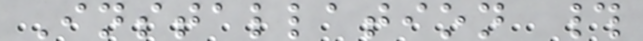Installation #
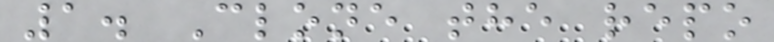1. Clone the repo
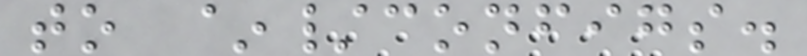to ~/configs.
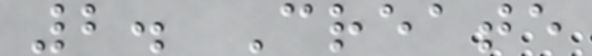2. Create
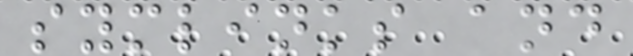symlinks and
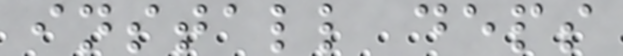install deps
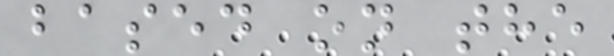based on the
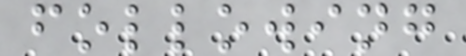following
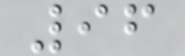96
